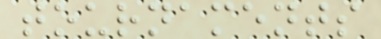tournaments
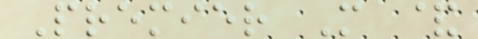Premier M &
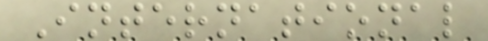International
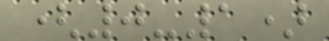(0-1)
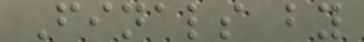Finals by
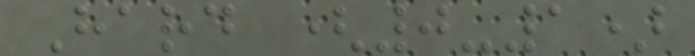Hard (0-1)
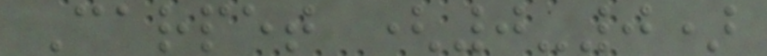Carpet (0-0)
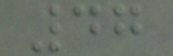47
